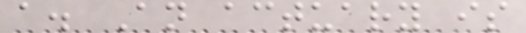a. An actuary is
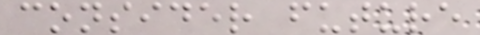consider future
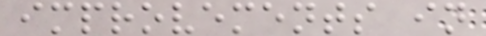improvements in
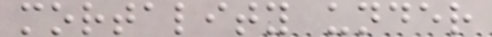mortality under
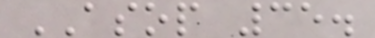ASOP 35.
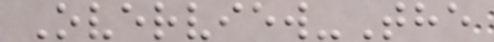Overview-The
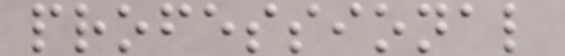professional
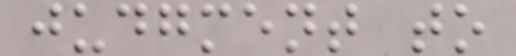judgment to
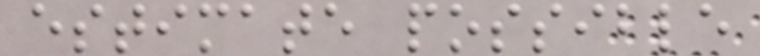estimate possible
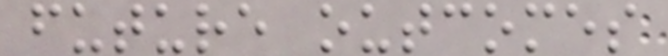future outcomes
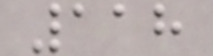118
